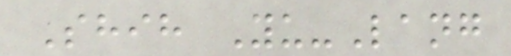Shih Yu-Lang
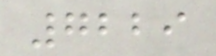7229
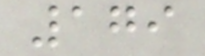179
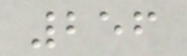256
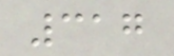317
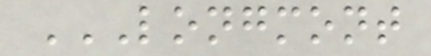LONGMONT
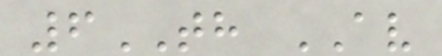6TH AV
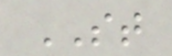ST
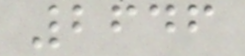2646
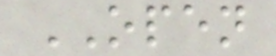OPEN
